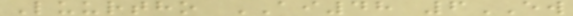Luurtho AI48 6EW
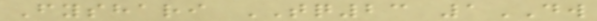Fyshari TQ23 1DW
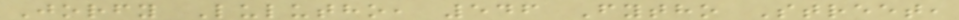Jorfy Lulutho, 546 Fytho Street,
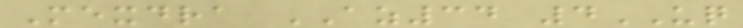Mexdra AZ34 4UQ
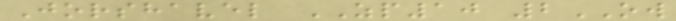Jorshavel ZP10 2OW
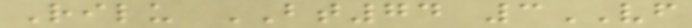Rilu BT74 3VF
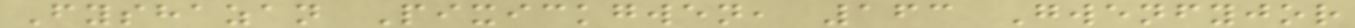Fyshazan Pixickgwen, 163 Gwenfyjor
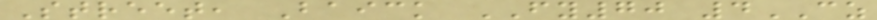Street, Baick FY70 4CZ
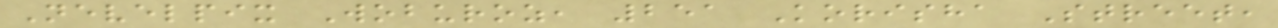Nevelpix Woburoz, 251 Korisha Street,
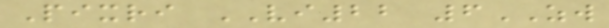Pixri VI22 6ZW
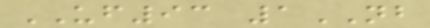UF93 1NB
